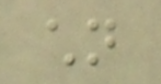children
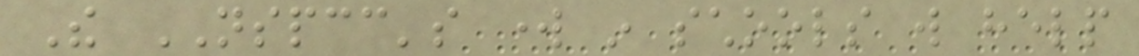The NSPCC's work in schools will help
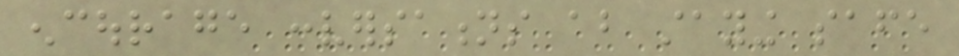encourage conversations about staying safe
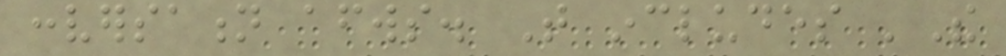conversation afterwards. That includes 'The
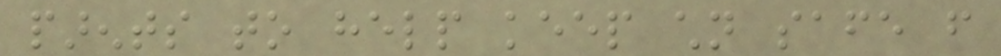parents to help keep children safe from
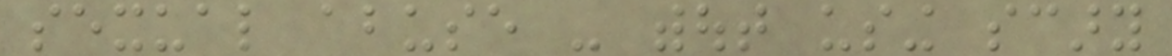sexual abuse - without using scary
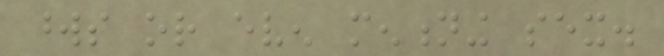words or even mentioning sex.
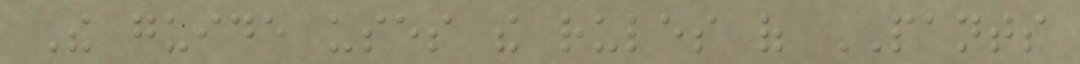The guide uses the rules of PANTS
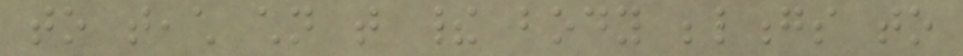to teach children that their body belongs to
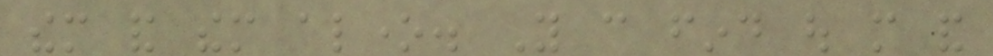them and them alone. You can find out more and
